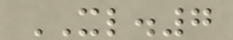XL.7
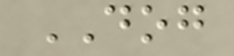DOG
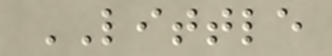LITTLE
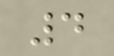4
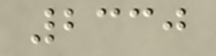2330
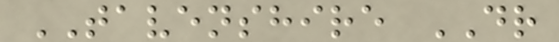TAVENSHIRE DR
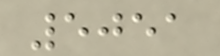5051
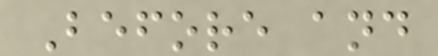Before and
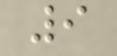9
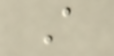A
